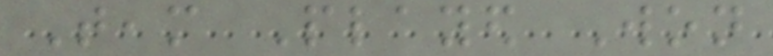Team Played Won
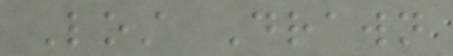Lost Drawn
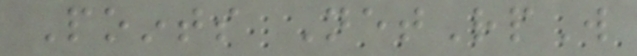Points NetRpW
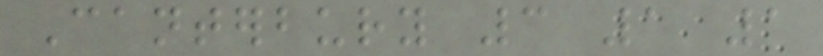Canterbury 3 1 1
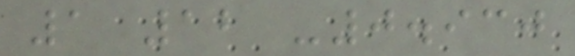1 12 -0.930
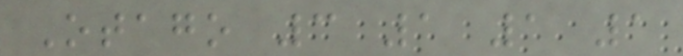Otago 3 1 1 1
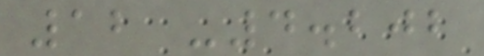12 -4.202
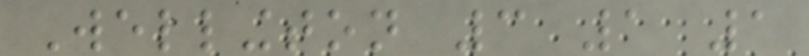Wellington 3 1 1
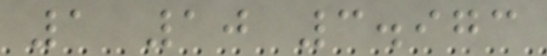1 10 3.973
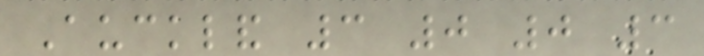Auckland 3 0 0 3
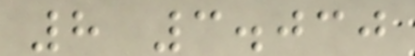8 3.030
